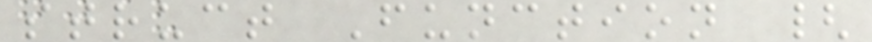struct Function {
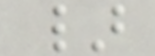}
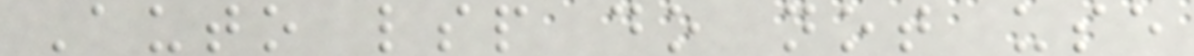Auto lsp do not use
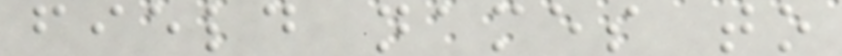field names to
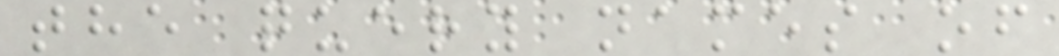the query names of
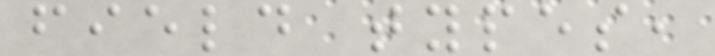field types,
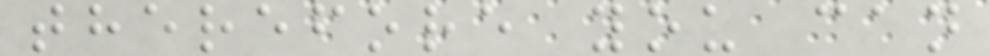therefore you can
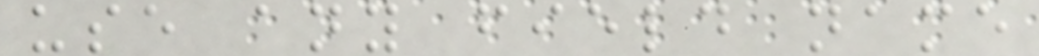use any field name
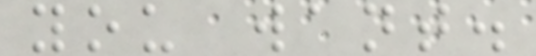you want.
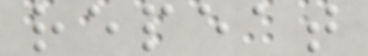repeat
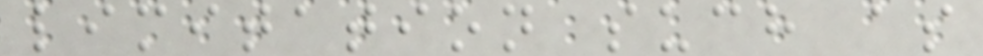limitation such as
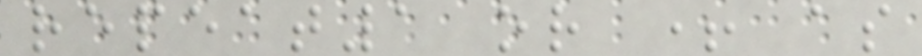repeat1 or + as
